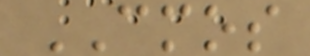CMOS
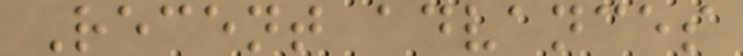Recent advances
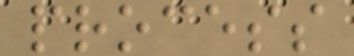process
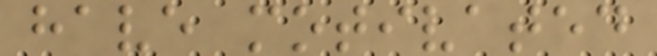have motivated
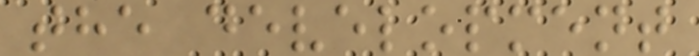the development
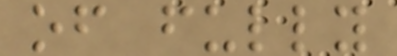of fully
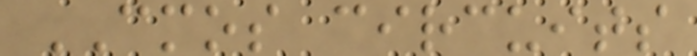CMOS circuits
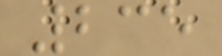235
